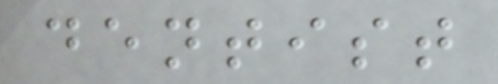dentist
